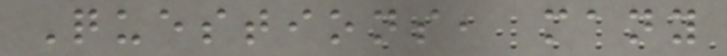Questions, many
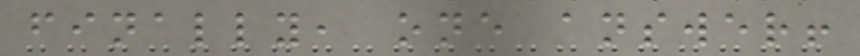finally, one answer!
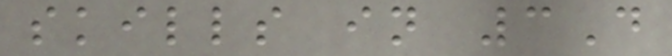skills in 3D
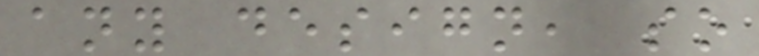any design, so
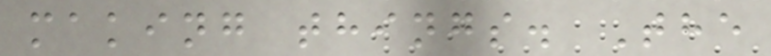making things. The
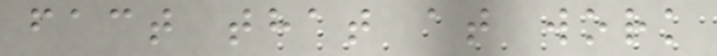fact that at work
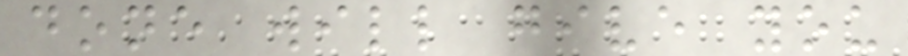done will give you
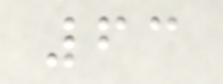63
